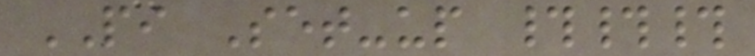PI Set-up ###
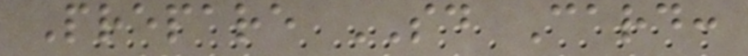Prepare SD Card:
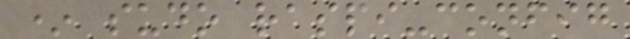* sudo raspi-config
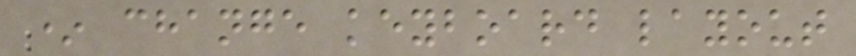* change keyboard layout
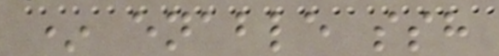* enable ssh
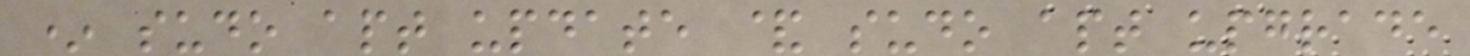* sudo apt update & sudo apt upgrade
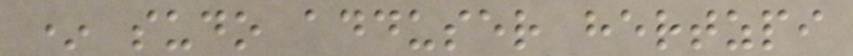* sudo adduser hertzpi
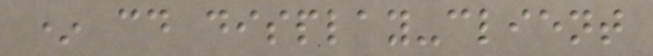* cd display-client
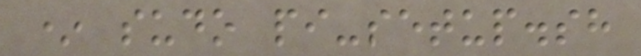* sudo pi-setup.sh
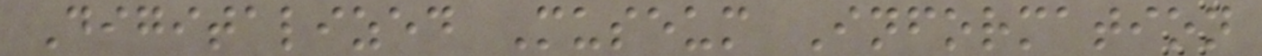Digitalized Museum Information
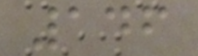146
